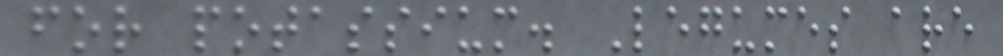for potassium. Legumes are
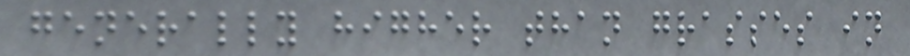generally higher than grasses in
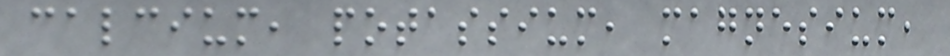calcium, potassium, magnesium,
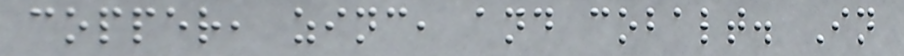copper, zinc, and cobalt. In
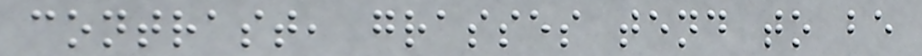contrast, grasses tend to be
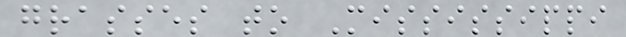grasses to Mississippi
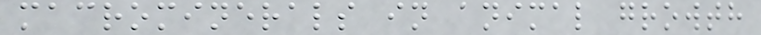macrominerals in animal growth
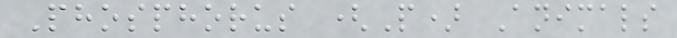Phosphorus (P) Animals
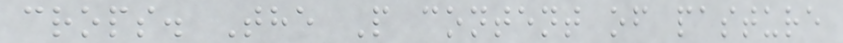crops. The P content of pasture
